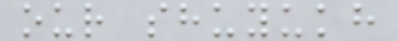our shuyukh
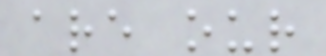are our
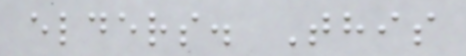elders. This
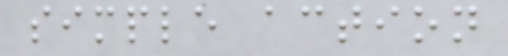simple action
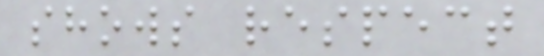shows respect
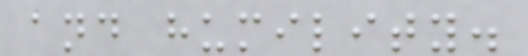and humility.
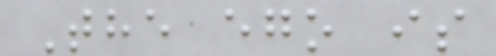The ego is
